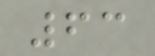63
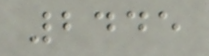2445
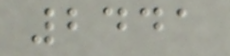2441
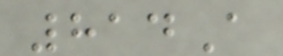814A
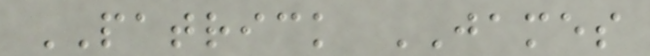PATRICK JAMES
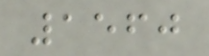1560
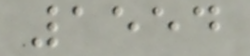1554
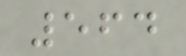564
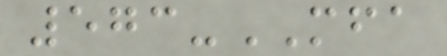573-MFA
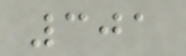301
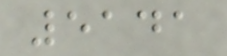5141
